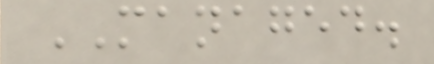MANAGED.
